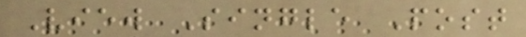View Single Post
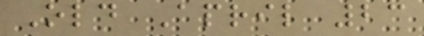Old April 23
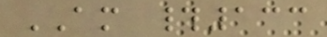AM #133
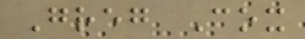Greg Cox
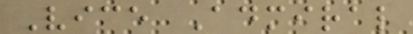Vice Admiral
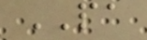PA
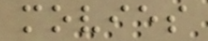movies
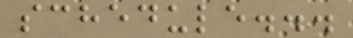schedule...
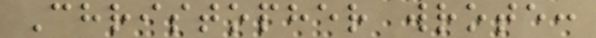Christopher wrote:
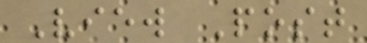View Post
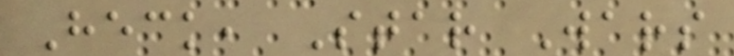Heck, Star Wars
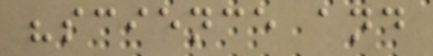"science and
